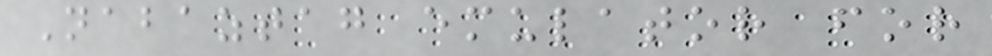Nabaztag emulator for
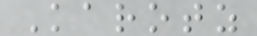Karotz
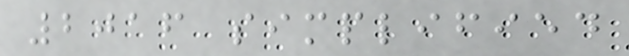2016 simplified
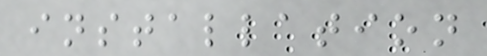installation
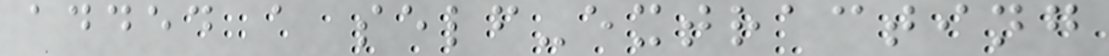added a self-extracting
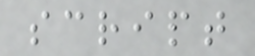script
